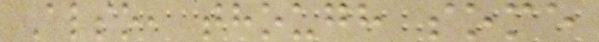Also, though some
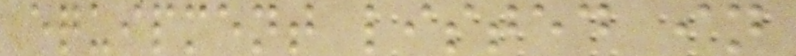equipment listed in
